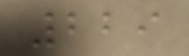229
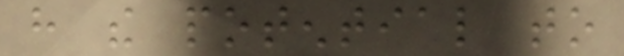have the potential to
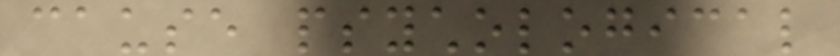cause psychological
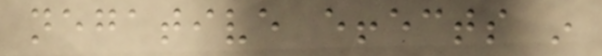negative effects in
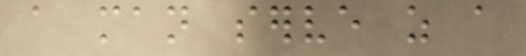a man serve as a
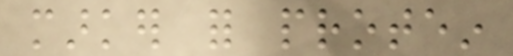marker for protein
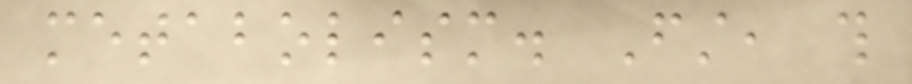metabolism. First, this
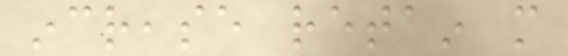increase retain more
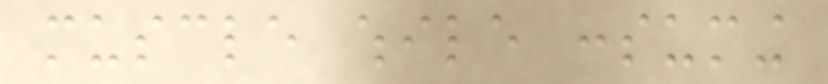muscle while consuming
